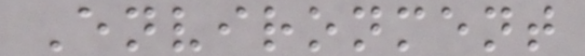Environment
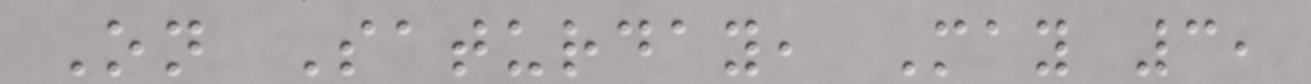On Saturday, May 3,
